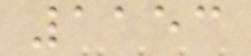1153
